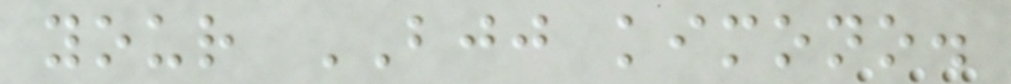your BJJ kimono.
